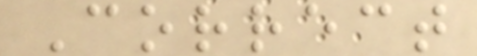Correct
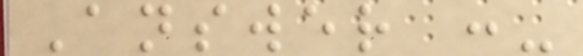Answer :-
